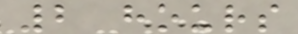2 hours
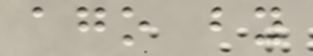ago by
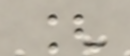[
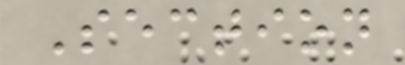Section
